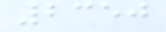2350
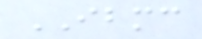IBMC
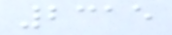2315
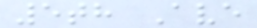5th Ave
